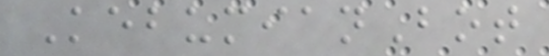KebumianBot
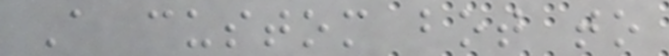A custom bot to
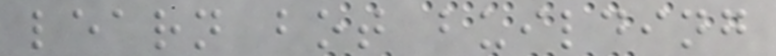learn bot building
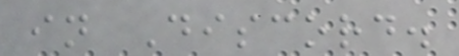in Discord.
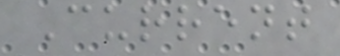Current
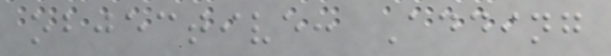objective: Adding
